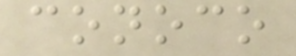conoco
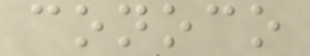conoco
